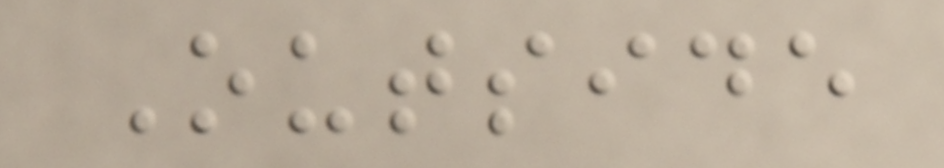Outside
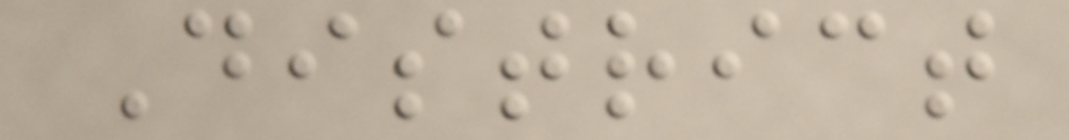District
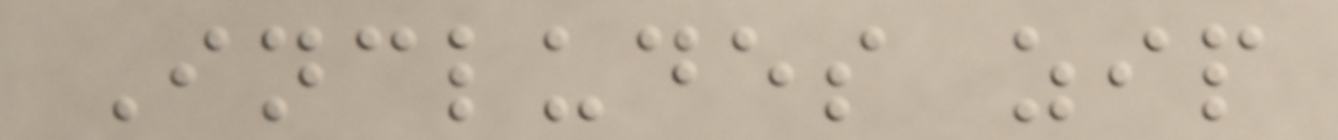Includes zip
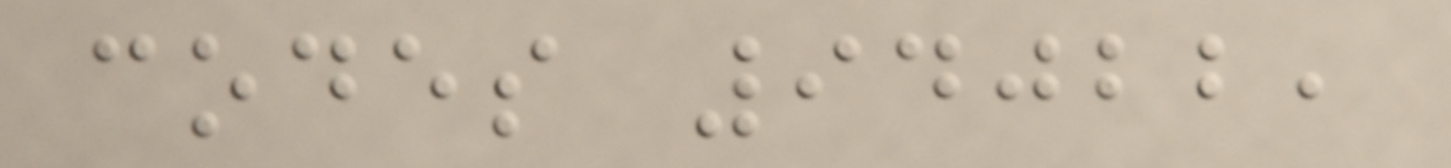codes 94022,
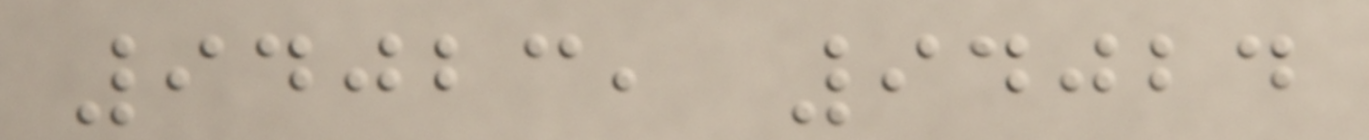94023, 94024
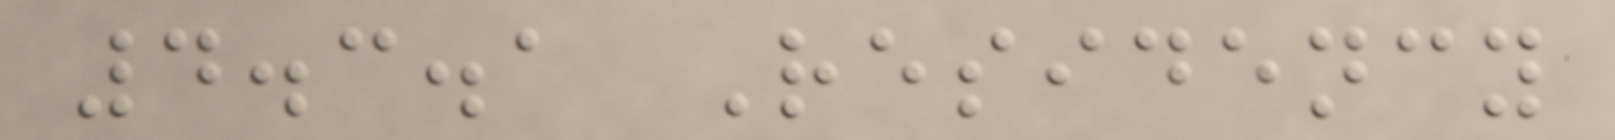4.3.1 Residency
